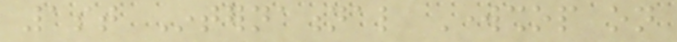1st International Workshop on
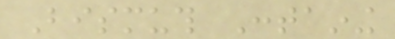Bismuth Containing
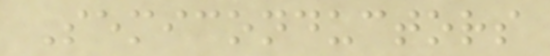Semiconductors
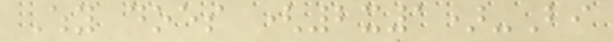Why does (2x1)-Bi
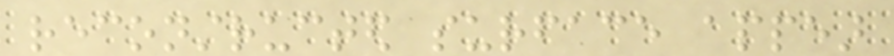reconstructed surface appear
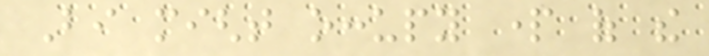Bi might occupy part of the
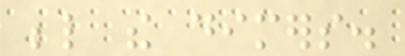below the dimers.
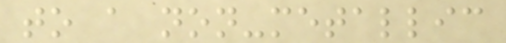to a non-metallic
